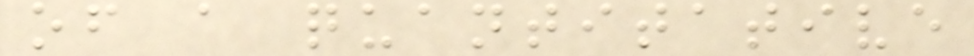of a quantitative
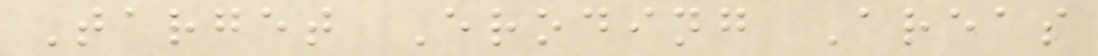Target Eroding Areas
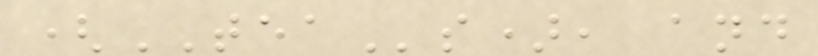(TEAs), and
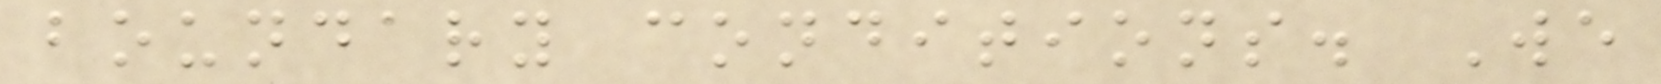boundary conditions. We
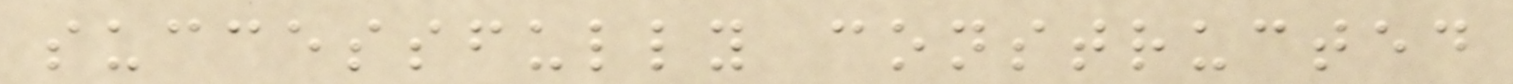successfully constructed
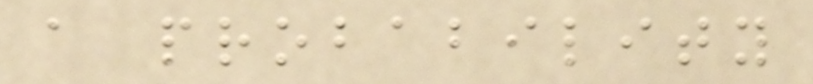a probability
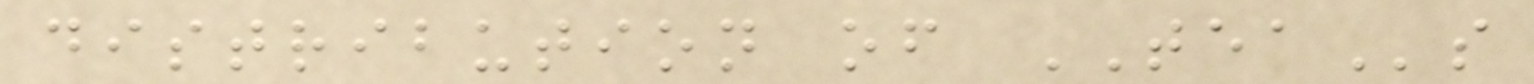distribution of TEAs
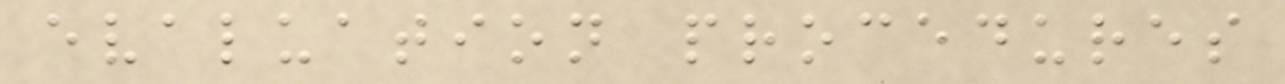evaluation procedures
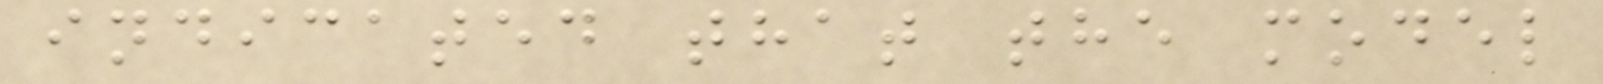indicated that the model
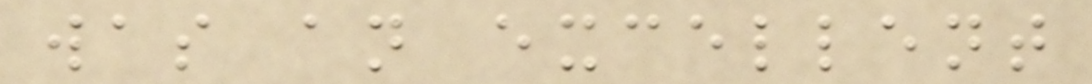was an excellent
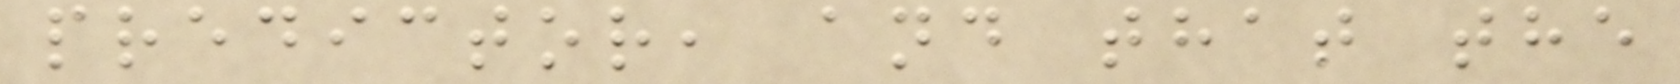predictor, and that the
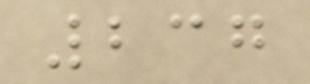237
